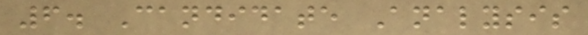6. Candidate Analysis
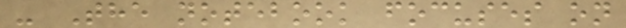- The notebook focuses on
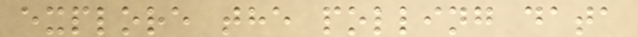explore the polling data
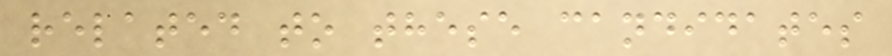related to these candidates
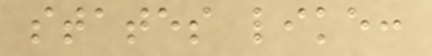states like:
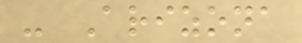- Arizona
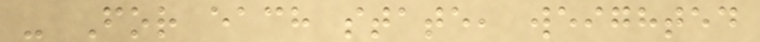- For each state, weighted
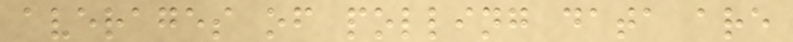averages of polling data are
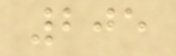205
